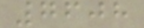7608
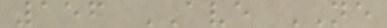156 AVE NE
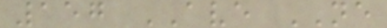157 AVE NE
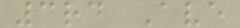3rd Ave
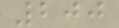200
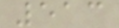513
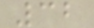32
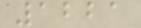1221
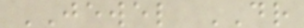JEWEL DR
